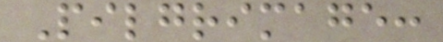Pilgrimage:
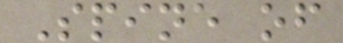Spine of
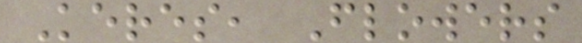Keres, Flowers
